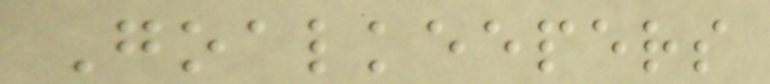Goalkeepers
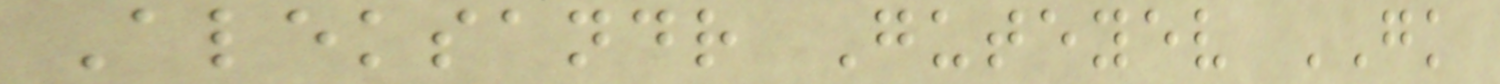Aleksandr Guteyev GK
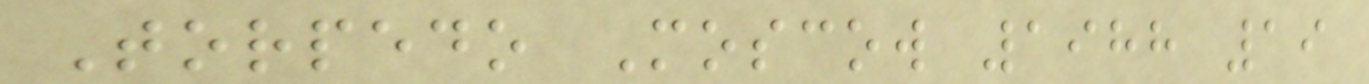Torpedo Moscow 1988 19
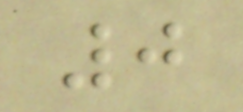0
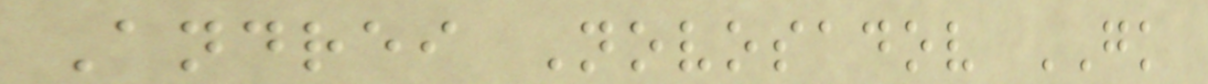Andrei Novosadov GK
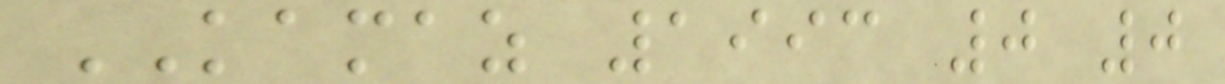KAMAZ 1993 0 0
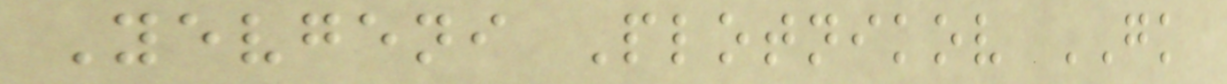Yevgeni Plotnikov GK
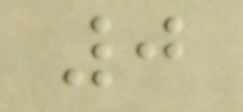0
